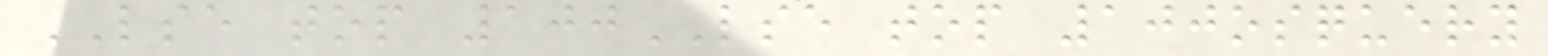LSE top 100LSE top 100osquery
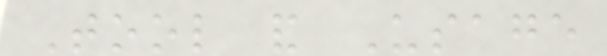Tool and Usage
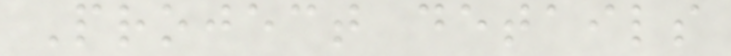Project details
